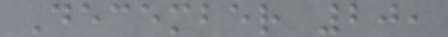December 20,
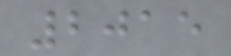2015
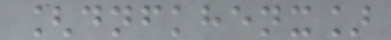[dnfkhenx]
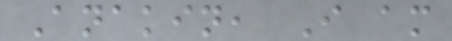Anakin, I am
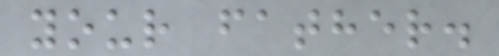your father.
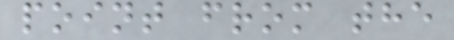point from the
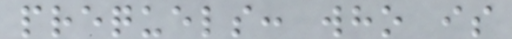prequels: who is
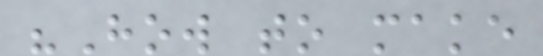"How to make
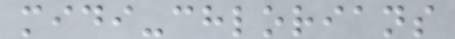midi-chlorians
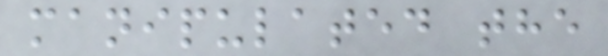manipulated the
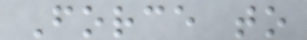Force to
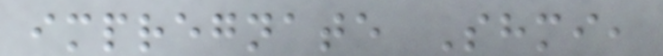impregnate Shmi,
